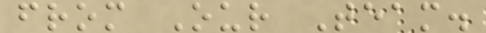from Our Team.
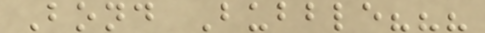Bond Bubble???
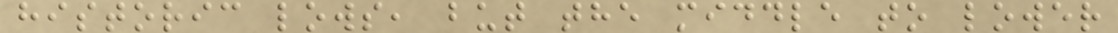historic lows, but the middle to lower
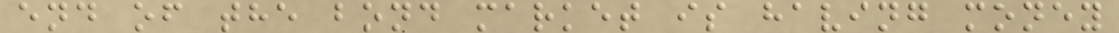end of the bond market is having money
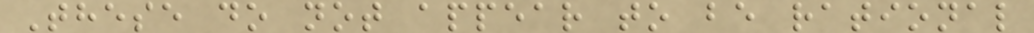These do not appear to be rational
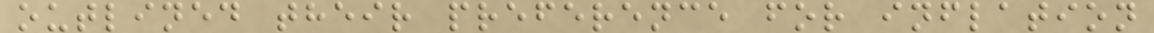outlined their preference for inflation
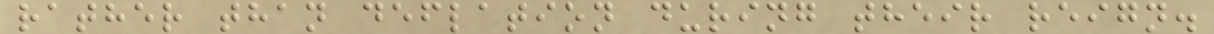rather than deflation during their reign.
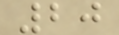20
